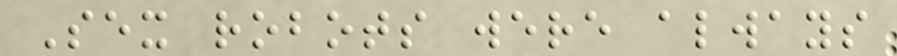Sex robots were always
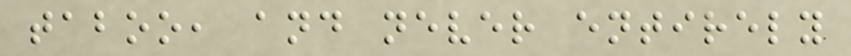taboo, and never entirely
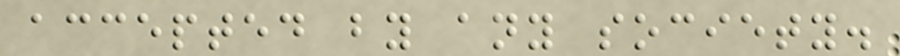accepted by any society.
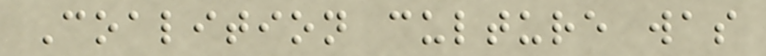Coalition culture was
